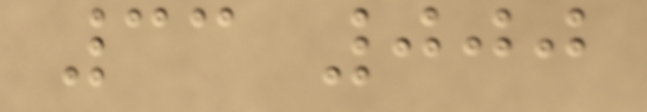33 000
